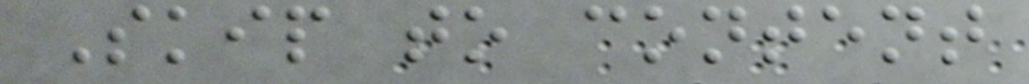Skip to content
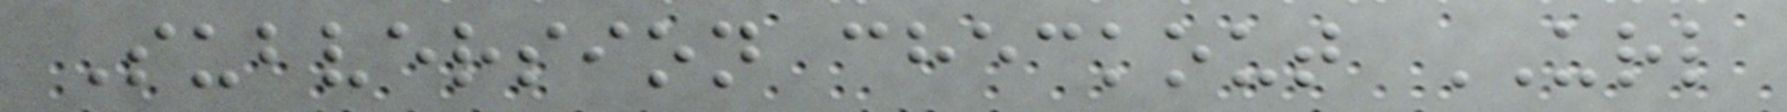Subversion checkout URL
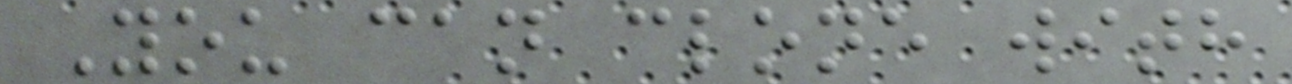You can clone with
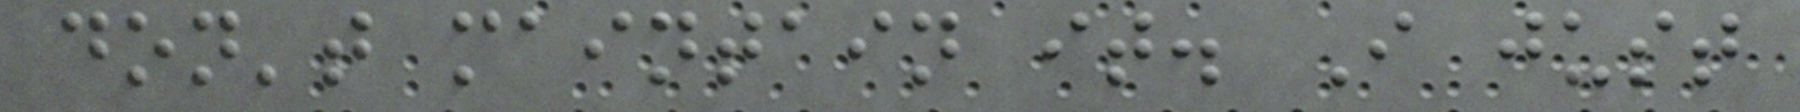don't maintain it. I just
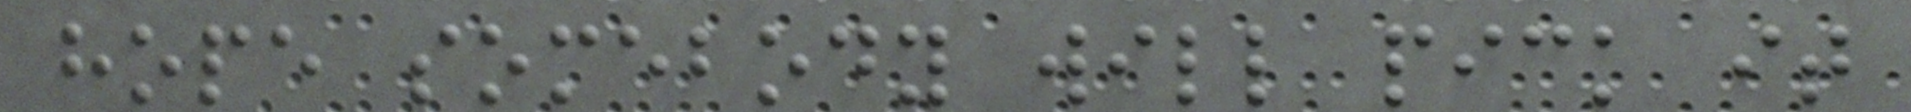hope somebody will pick it
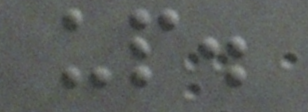up.
